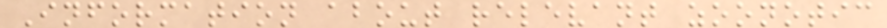Information about relevant zoonotic
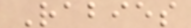Rabies
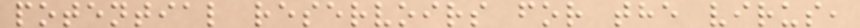potential reservoirs for the virus,
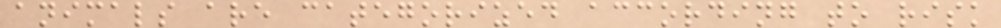animals are categorized according to risk
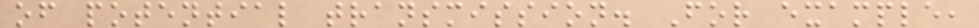of potential transmission. For example,
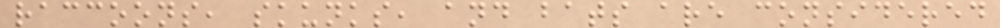raccoons, skunks, and bats are considered
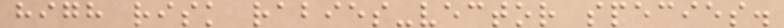high risk rabies-vector species.
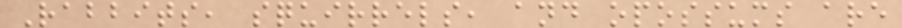Rabbits, squirrels, and opossums are
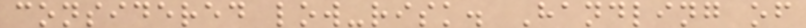considered low-risk. Handling of
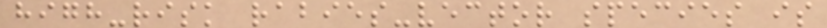high-risk rabies-vector species is
